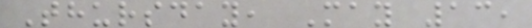Thursday, May 13,
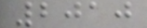2010
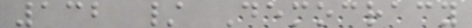132 / Democracy
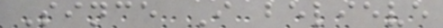Since I believe
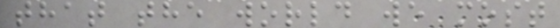that the world we most
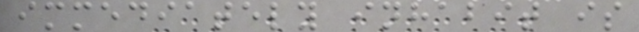immediately inhabit is
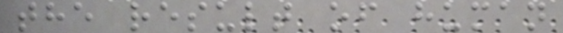the result of human
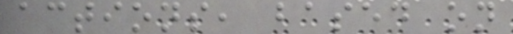actions, based on
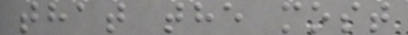that the most
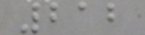212
